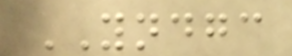YNDGC
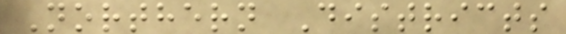Northern Districts
